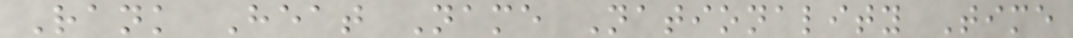Rank Heat Name Nationality Time
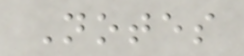Notes
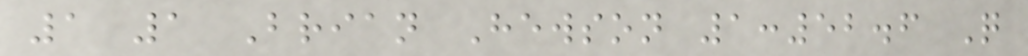1 1 Brian Hewson 1:52.6 Q
